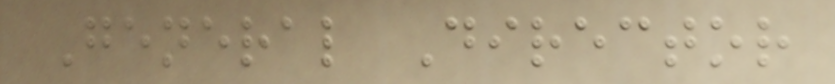General Director
